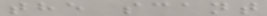the scant
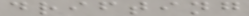drifting
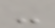-
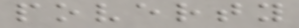poverty
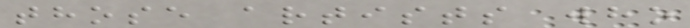those artists who
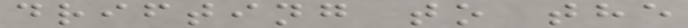drifting to the
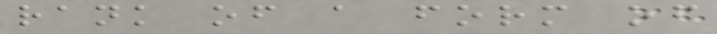rank of a form of
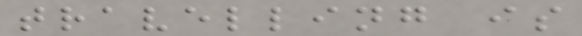travelling is
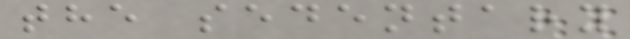the sedentary
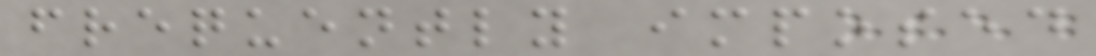frequently imposed
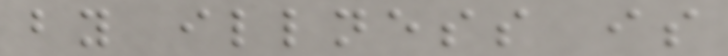by illness is
